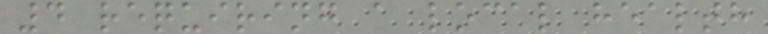4 requiring a local health
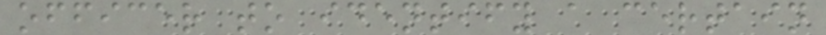officer to identify a certain
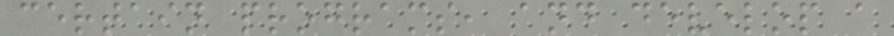certain programs, and develop a
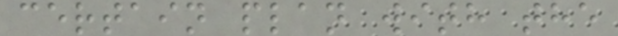certain plan with the
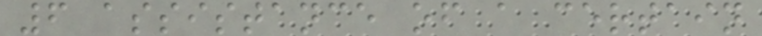6 assistance of a certain
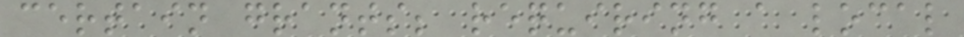certain grants; requiring a local
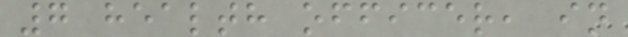7 health officer, in
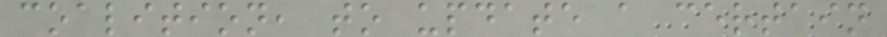coalition, to update a certain
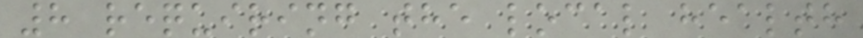8 requiring the local health
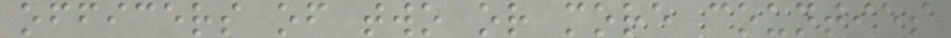officers of two or more counties
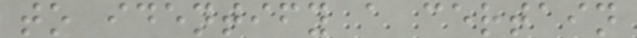to identify a certain
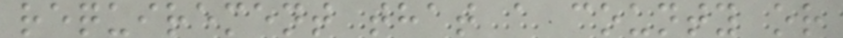requirement that a county or
